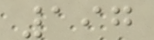197
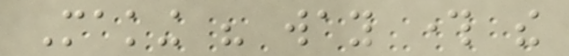Making his way through the
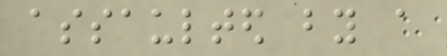assaulted by a
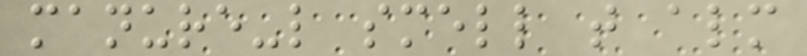manure-like smell that almost
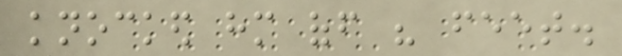knocked him off his feet.
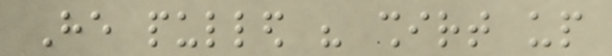He pulled his shirt up
